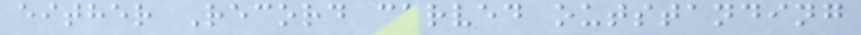either Record carved outstanding
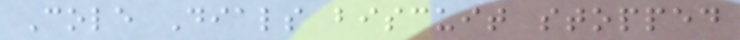Cole Dials biscuit stopped
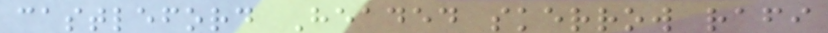castleford Headed skerrow rafi
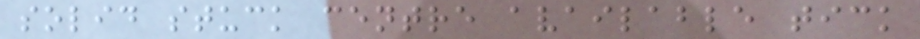solid stuck centre available tick
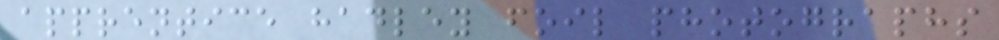apprentice hadley foil photographs
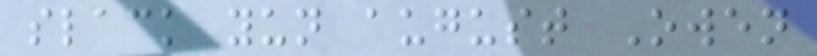slack yun august Owen
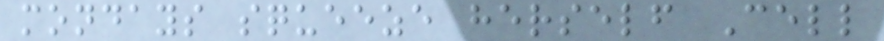mondays squeeze herself Cell
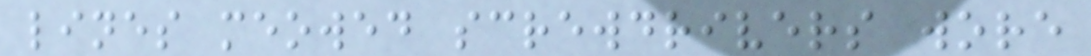lines meowed screwdrivers wore
